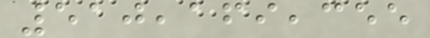510,169,355
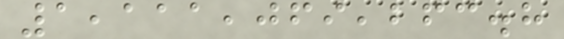1,111,069,263.8
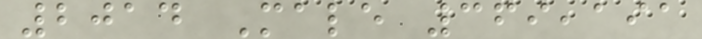2014 Male 369,191
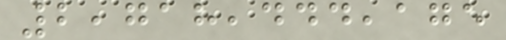2,718,444,175
